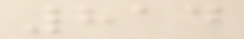814
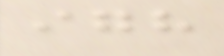igh
